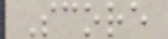Score
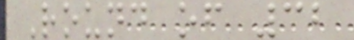Round of 32
